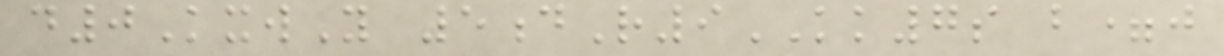d0KxwY 5dR9KK7s b=j
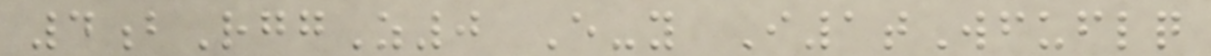4bRggZ0 E-y I1tWfuflq
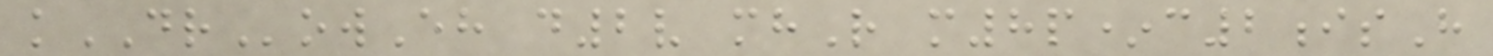kDRowEh d2v mhR m8p*c2isH
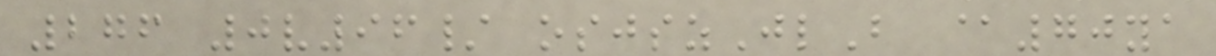276 0v96/ osjszJlB @70ya
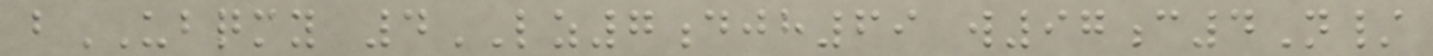bUBQMY 4LZ7djh69 w97c4N/
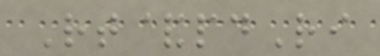Rt&pdRi
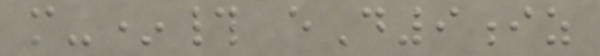m-*# eD9iz
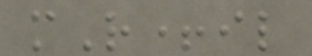mR+il
